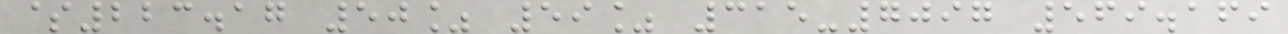$223.17 50% 59% 315-7097 569.169
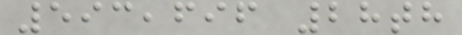593,696 28th
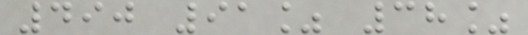490 91% 38%
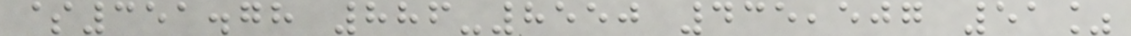$351.78 886-8550 435,507 51%
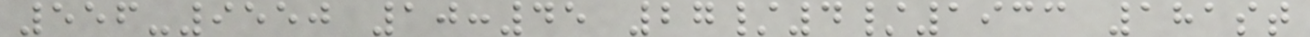556-9550 10:45 27/4/1933 181st
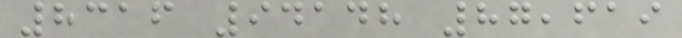8316 94148 87,619
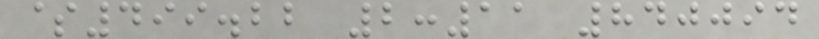$499.22 2:11 840094
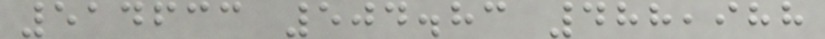514633 504.83 488,988
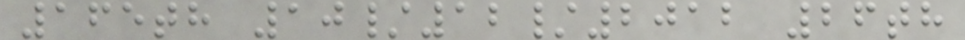165th 10/12/2012 26th
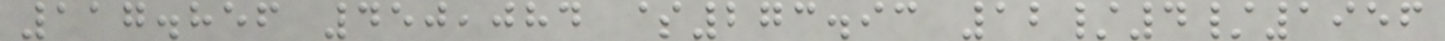117.856 450,084 $273.93 12/4/1956
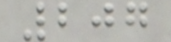207
